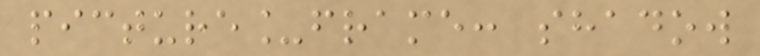picture_frame: shadow
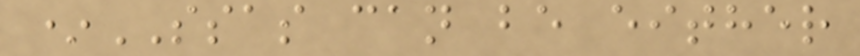*SSAS can be either
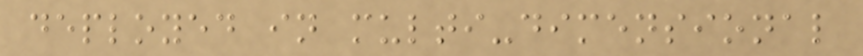deployed in multi-dimensional
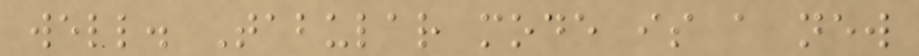well. Tabular mode is a new
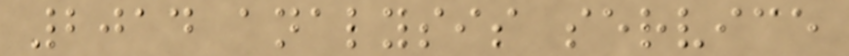2014 analysis service
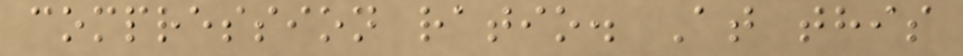compression ratio. At this
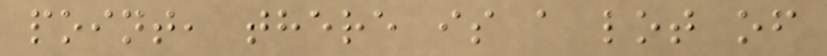point, there is a lot of
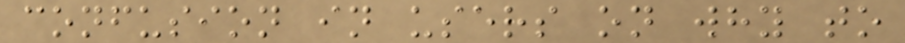confusion in users on why to
